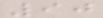90
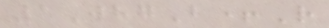1WhgB+R
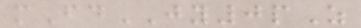mFdJY0pZ
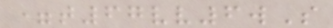=t67vv6wS
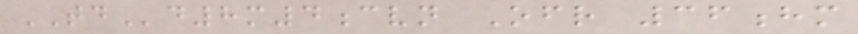TDd8m4cvn Ofr 36hm
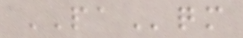PAqm
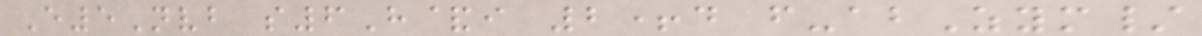E5Nvb s6H&i 2+d f-abZym/
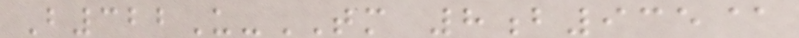B322U-TM 8b935@
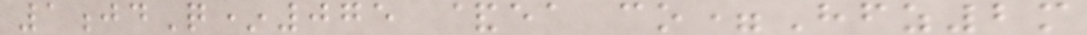1jdQ*075 &ea co=Hfz2m
